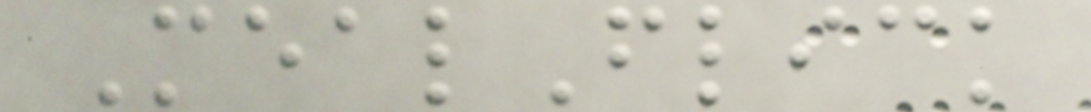MealFlick
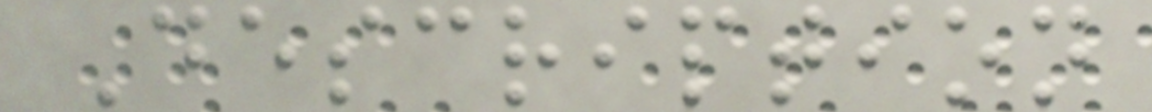Description
